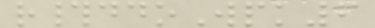r#ddoWpk6
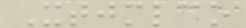Xtjmlco
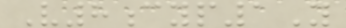V8cyp1Y
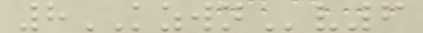8KZWNv6
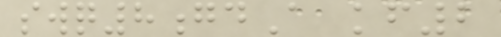swq8gdA kf2
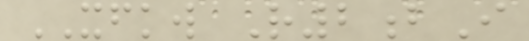XFKW R2bI
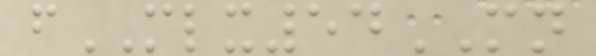fMLX54MN
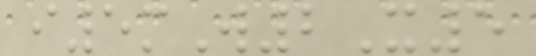i5mW2X5
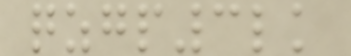qzgp3lk
